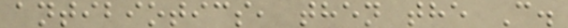antibiotics, then the C.
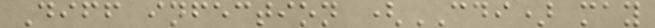Diff infection (CDI) may
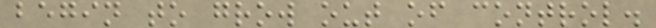begin to grow out of control.
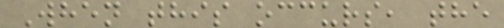When this occurs, the
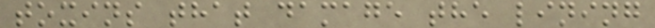toxins that damage the lining
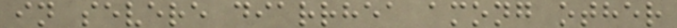in severe diarrhea among other
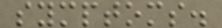symptoms.
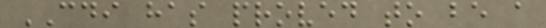CDI has proved to be a
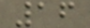16
